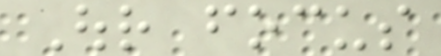Our focus
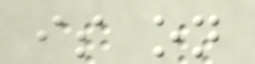is on
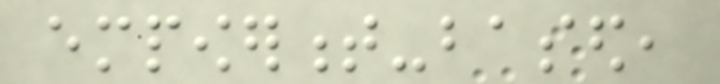empowerment-based,
